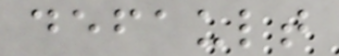default
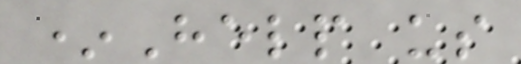*Help us
